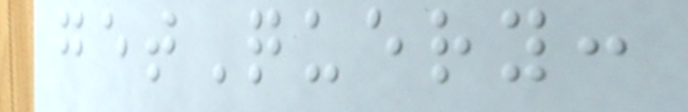getQuery:
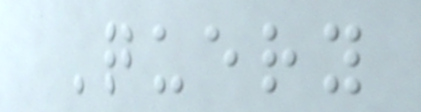Query
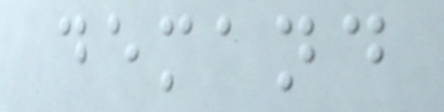demand
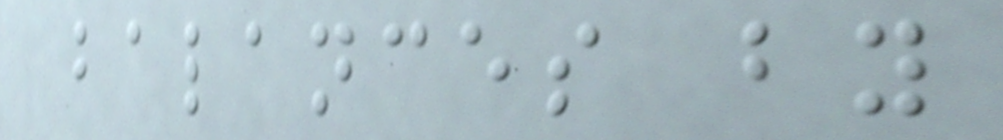balances by
